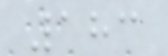183
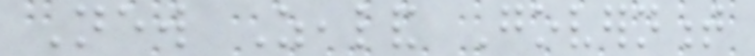New Zealand Government
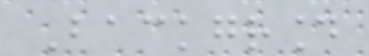Background
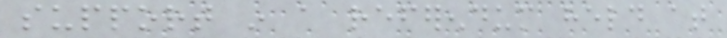support in a referendum held at
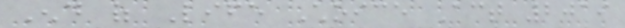End of Life Choice Act 2019
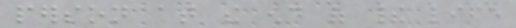person at the end of their life
